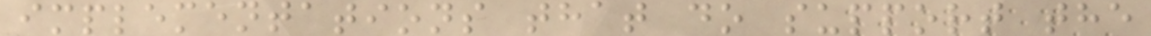implementations that do support the
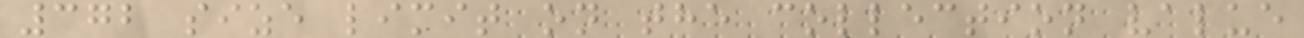372 size limit on the collection value
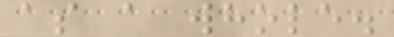as a whole.
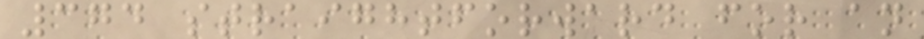374 straightforward for an
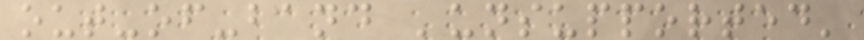out-of-band 'unsupported'
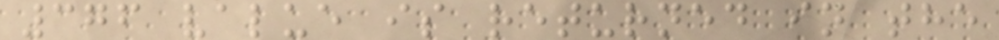376 value is returned in the
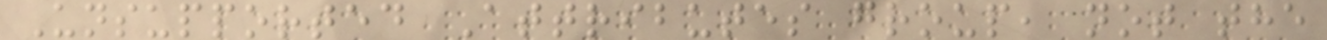Unsupported Attributes group, not the
